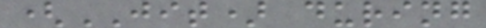(JIT) during
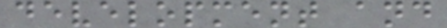development and
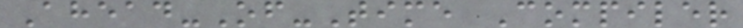Ahead-Of-Time Compiler
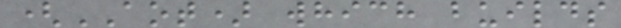(AOT) which builds
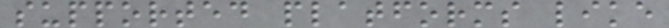supported platforms like
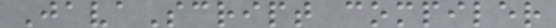JavaScript compiler
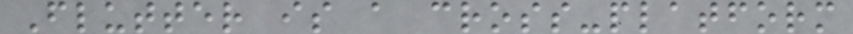Flutter is a cross-platform
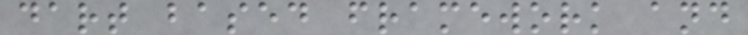dart based framework and
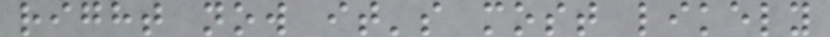right now it's most likely
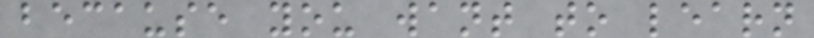because you want to learn
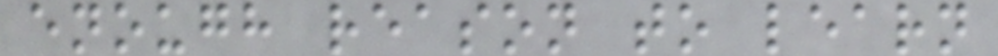enough reason to learn
